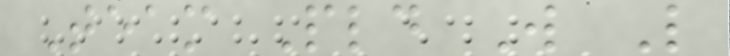Team Pld W L
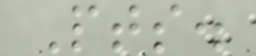Pts.
